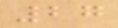27
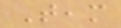Team
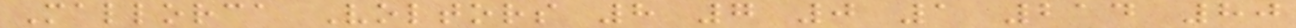Mallorca Voltors 8 7 0 1 214 80
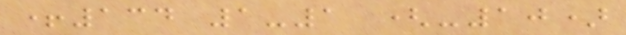+134 1-1 (-10)
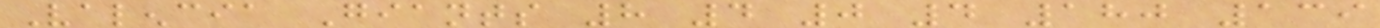Valencia Giants 8 4 0 4 180 139
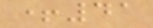+41
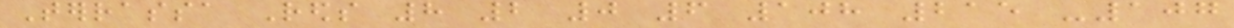Terrassa Reds 8 2 0 6 108 215 -107
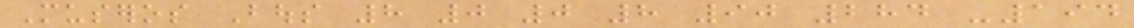Museros Bous 8 0 0 8 90 284 -194
